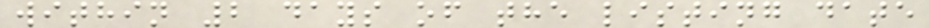within 2 days of the listing date
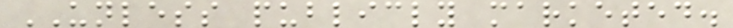UNLESS publicly marketed.
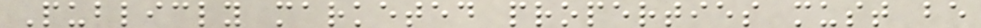Publicly marketed properties must be
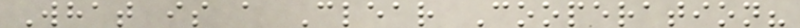What is a Clear Cooperation?
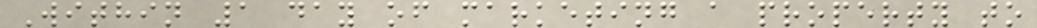Within 1 day of marketing a property to
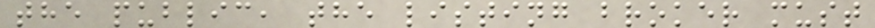the public, the listing broker must
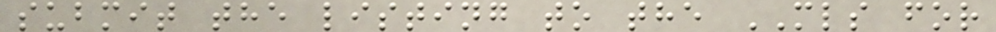submit the listing to the MLS for
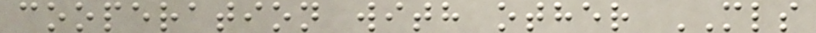cooperation with other MLS
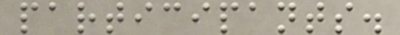participants.
